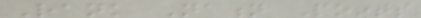Rank Nation Points
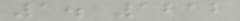1. 1212
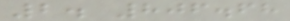2. 806.68
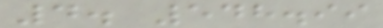4. 548.99
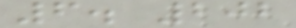6. 202
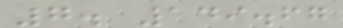7. 149.67
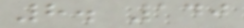8. 140
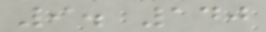9. 140
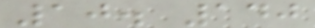10. 140
